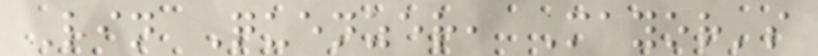Lin Quenzer, Mayor's
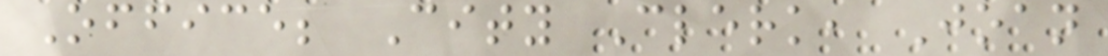Office; City Clerk, Joan
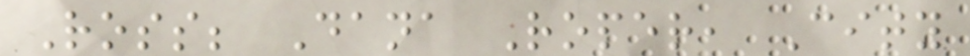Ross; Dana Roper, City
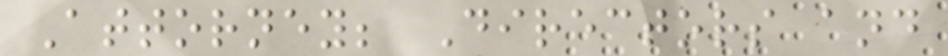Attorney; Directors and
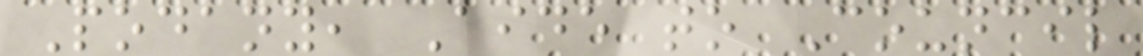Podany, Aide to Council
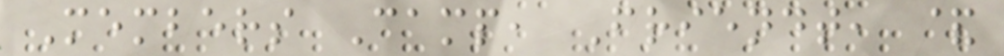Members Camp, Friendt, &
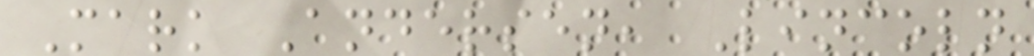Mark Andersen, Lincoln
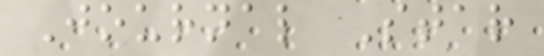Journal Star
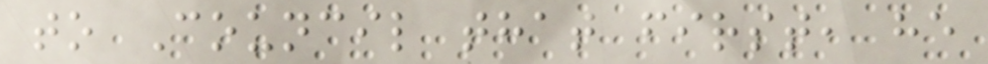to Council that first, he
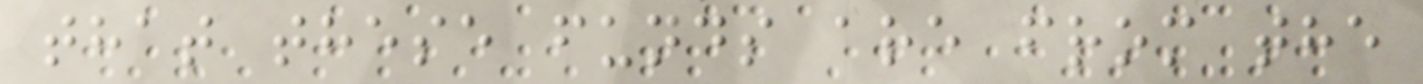that these funds are from the
